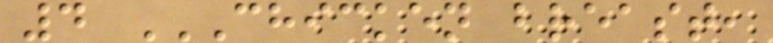4 CHICKEN BREAST,
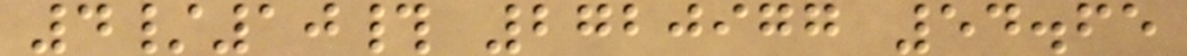4/10# 2720977 54.65
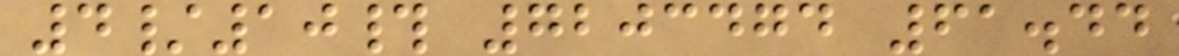4/10# 7203474 61.44
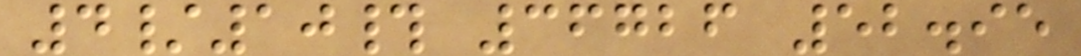4/10# 36726 52.95
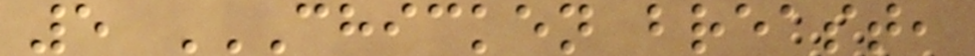5 CHICKEN BREAST,
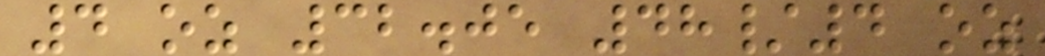4 oz 32.05 48/4 oz
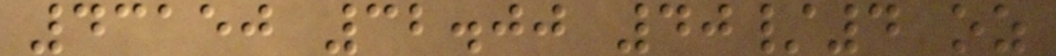43150 32.00 40/4 oz
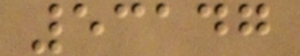53147
